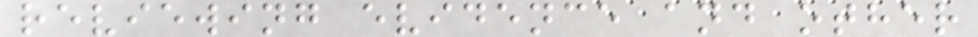reviewing evidence and other
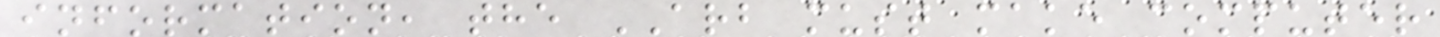information, the ARB must make computer
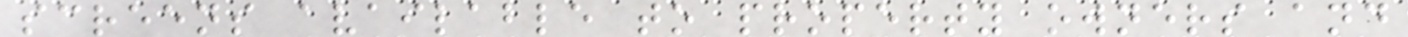screens available to property owners and
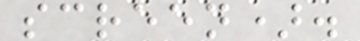screen).
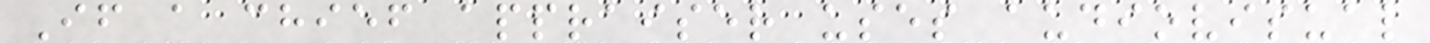If a chief appraiser uses audiovisual
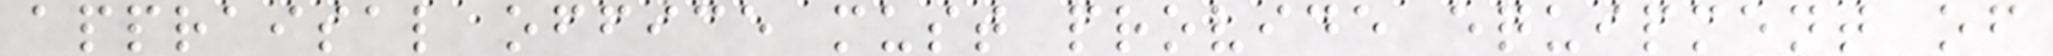appraisal office must provide equipment of
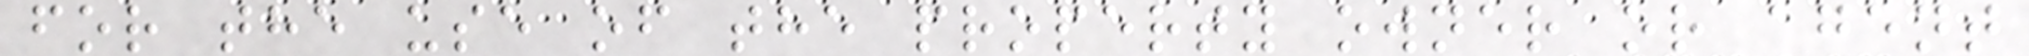for the use of the property owner or agent
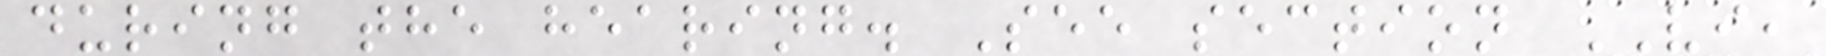during the hearing. See section VI,
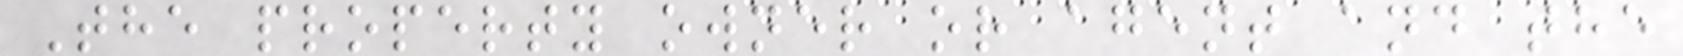The property owner or agent and the
